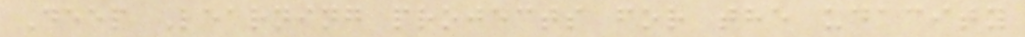Deep Learning projects for the udacity
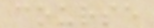course
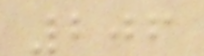206
